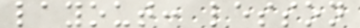layout: lesson
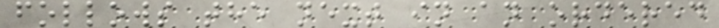follows the next in an ordered
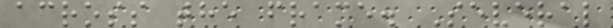across the frame. Several
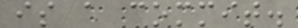is a commit.
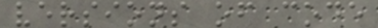versions of code
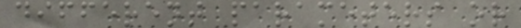different parameters or
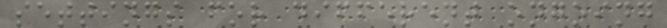settings for different ongoing
